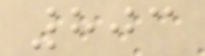803
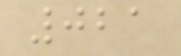021
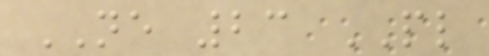NE 23 PL
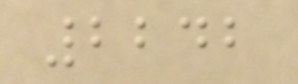2242
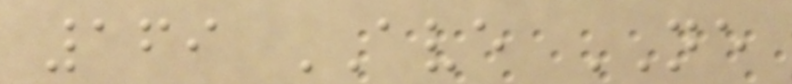169 AVE NE
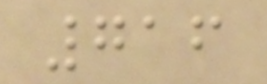716
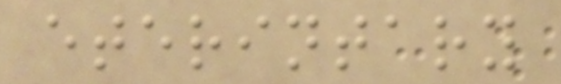eterintary
